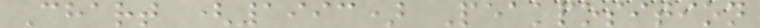Chart (1993) Peakposition
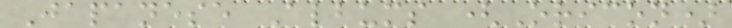Japanese Albums (Oricon)
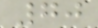70
